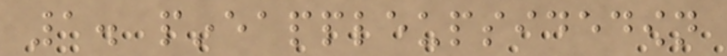1. pineappleupsidedown
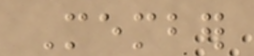Member
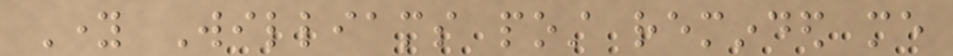Young Williams post reminded me
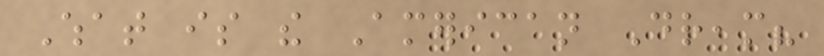What is the American Dream?
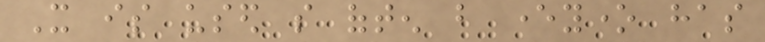It is used so often but everyone has
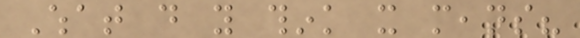What do you think it means?
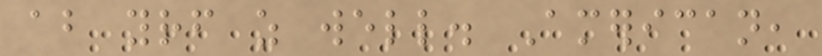about yourself as well. American,
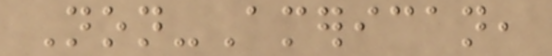Non-American,
